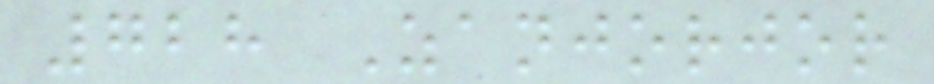728 Zanjorjor
